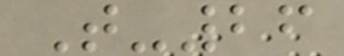T-26
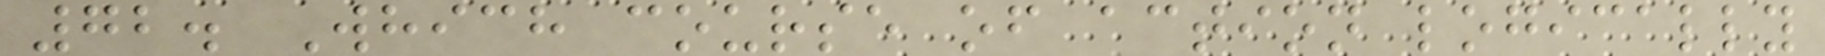72. Which course of action logically
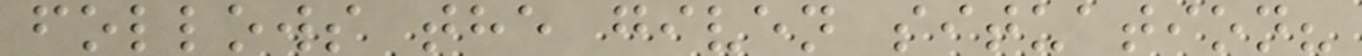follows the given situation?
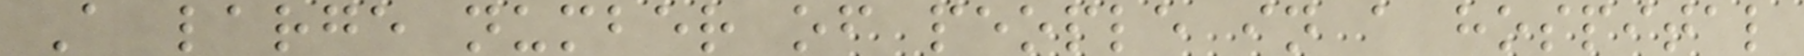A large number of people in a hospital
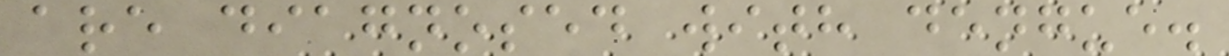are diagnosed with dengue.
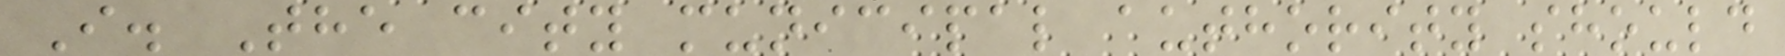I. The city municipal authority should
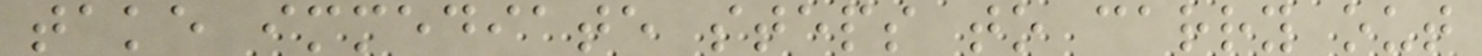take immediate steps to carry out
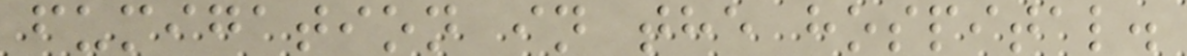fumigation in the hospital.
